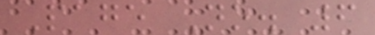Page No. 6
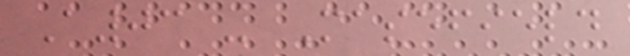A03 - Masefield
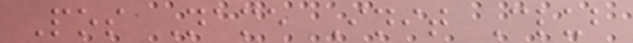Pos Name Init Club
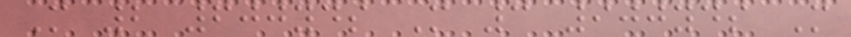M 2 600yds M 3 900yds M
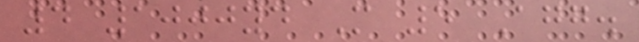4 1000yd M 5 Agg.
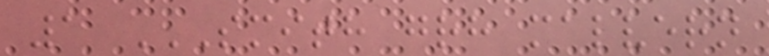1 SMITH GRH MALVERN
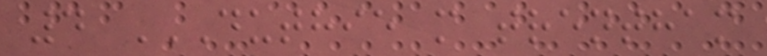4 DUTHIE M TRENTHAM
